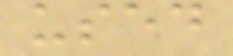used
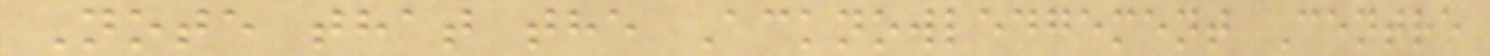Note that the Acknowledgement Centre
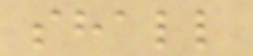shall
